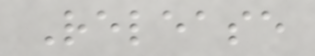Release
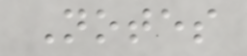Notes
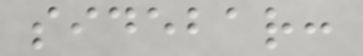sidebar:
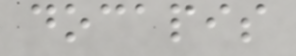docapis
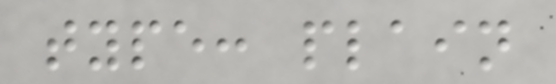type: plain
